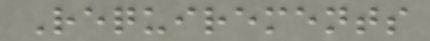Requirements
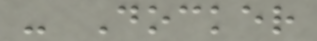- Docker
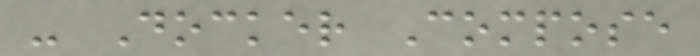- Docker Compose
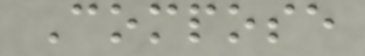Compose
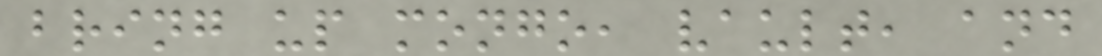bring up mongo, vault, and
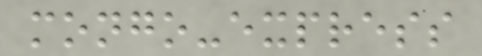mongo-express
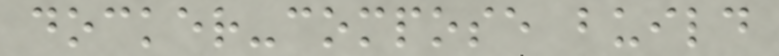docker-compose build
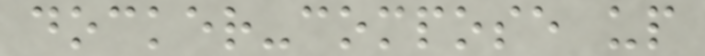docker-compose up
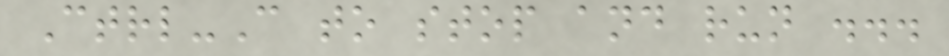Ctrl-C to stop and run ...
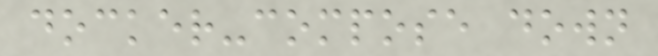docker-compose down
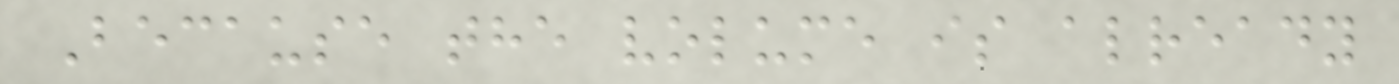Because the volume is already
